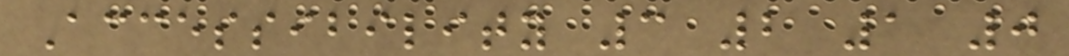Accessibility 3 2 1 0
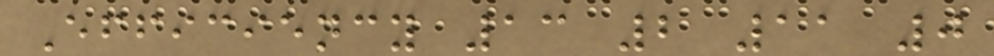Efficiency 13 2 11 0
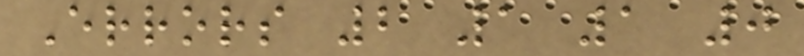Errors 2 1 1 0
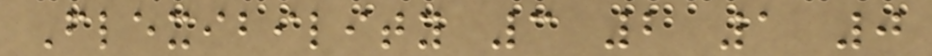Flexibility 3 2 1 0
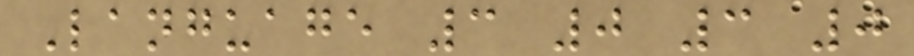Language 3 0 3 0
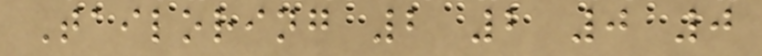Tailoring 2 2 0 0
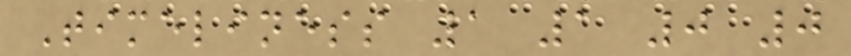Timeliness 1 1 0 0
